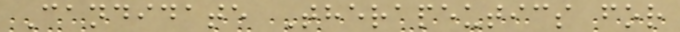Candidate Therapeutics for
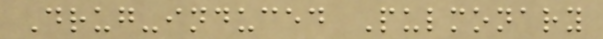Drug-induced Pulmonary
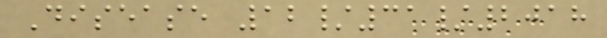Disease 12/31/2018
